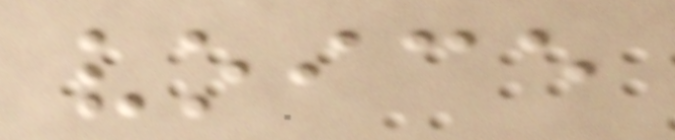voice
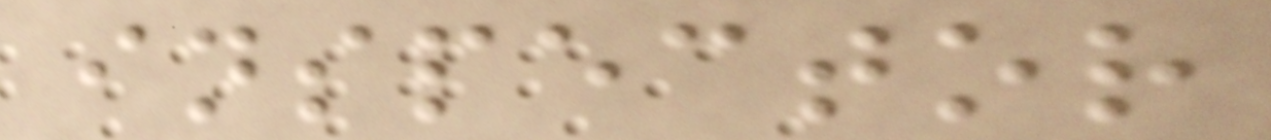inspector
